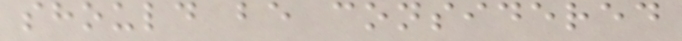should be considered
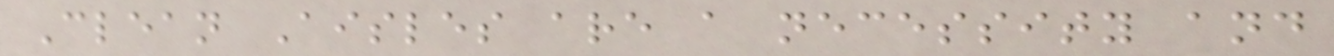Clean Aisles are a necessity and
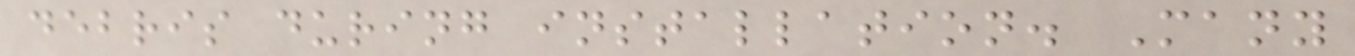debris during installation. Many
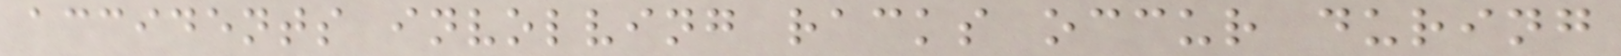accidents involving racks occur during
